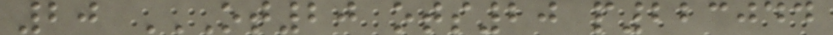20 OT20 OTS20 P223044
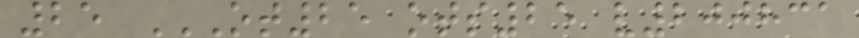25 OT25 OTS25 V200831
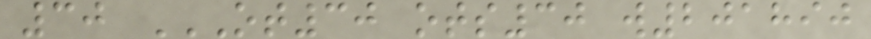30 OT30 OTS30 W201890
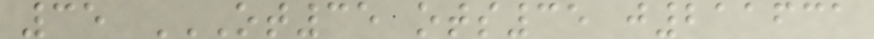35 OT35 OTS35 J211631
